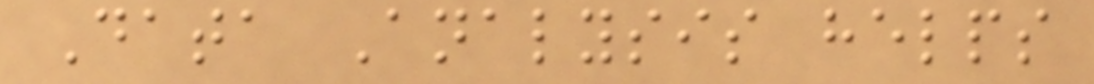Data Analysis helps
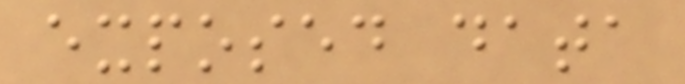exposed data
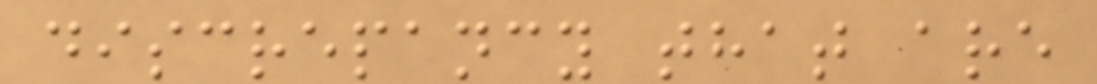discrepancy that are
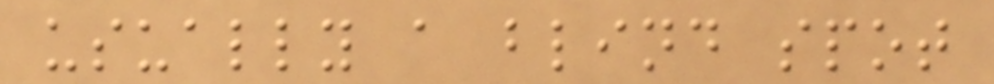usually a blind spot
